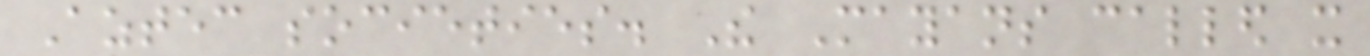Aztec societies. The Mayans called it
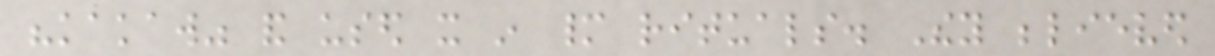"kakaw" and used it in many rituals. They believed
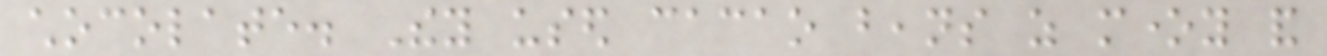chocolate. They used cacao beans as money and
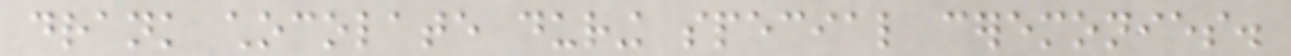drank chocolate during special ceremonies.
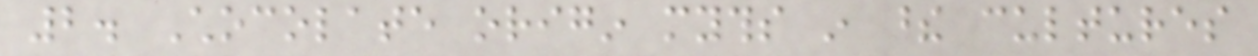2. Chocolate origin myths in these cultures
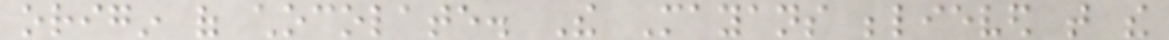origin of chocolate. The Mayans believed that the
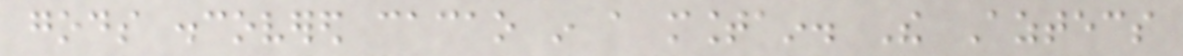gods discovered cacao in a mountain. The Aztecs
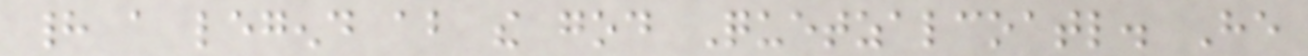had a legend about the god Quetzalcoatl. He
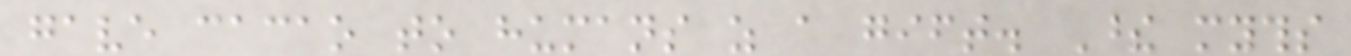gave cacao to humans as a gift. These myths
